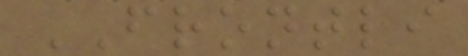FRONTLI
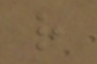r
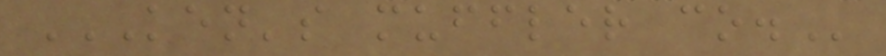KEN'S MUFFLER CO.
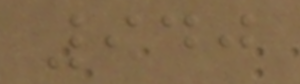940
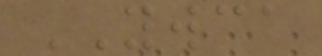YWCA
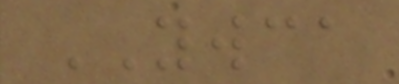YWCA
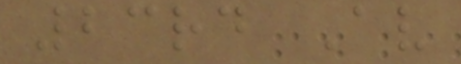23rd Av
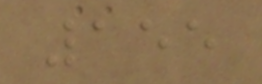155
